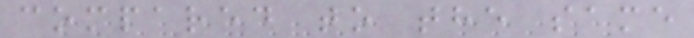compared to the same
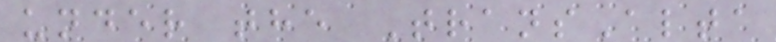under the TransAlta
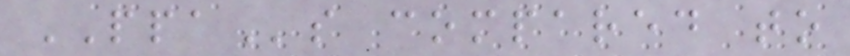PPAs compared to
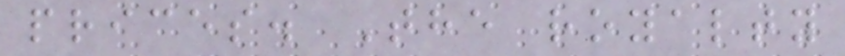prices. The royalty
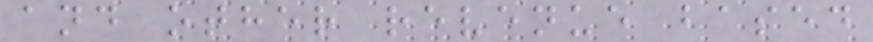and other revenue based
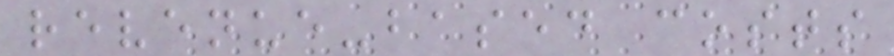revenue-based costs
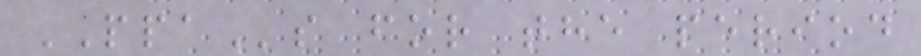PPAs for the period
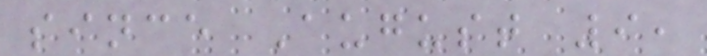since August 9,
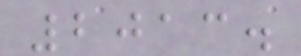2013.
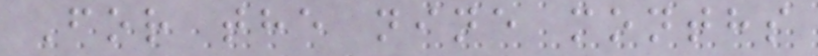For the nine months
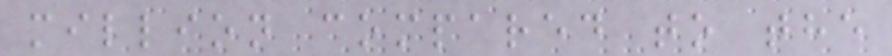million compared to the
